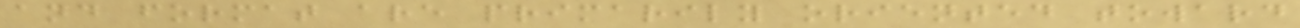and format are primarily oriented toward
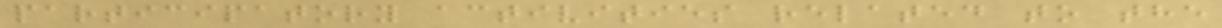participatory activities related to the
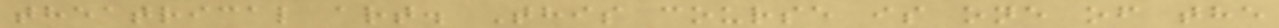theatrical art. This course is one of the
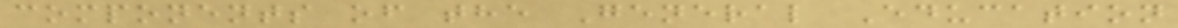components of the General Education
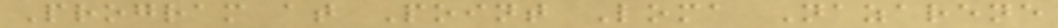Program at Point Loma Nazarene
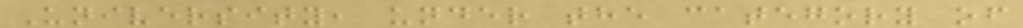University, under the category of
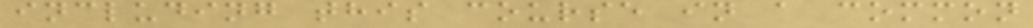including this course in a common
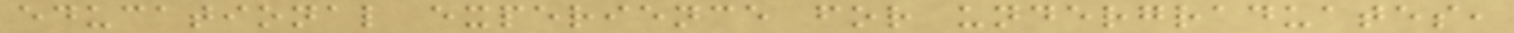educational experience for undergraduates,
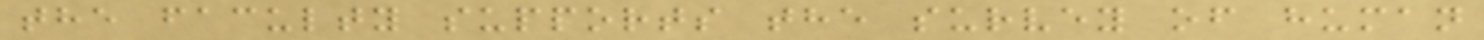the faculty supports the survey of human
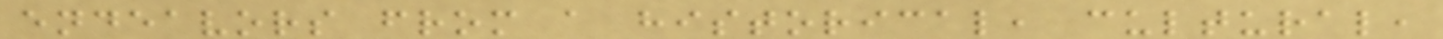endeavors from a historical, cultural,
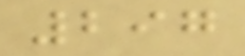297
